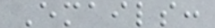Emails:
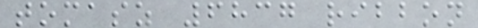tomasz 6837 ribbon
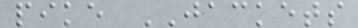pike JACKETS
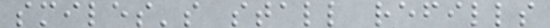smiles's stall refills
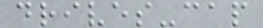drives-cap
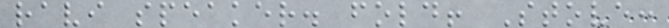ravi speaker. fold! Stove:
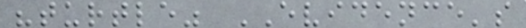"turtle" EVIDENCE's
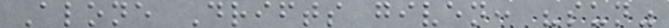Alone Drifts given: "sun"
